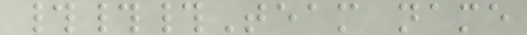###Team name
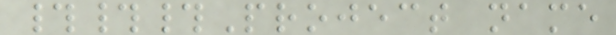###Project name
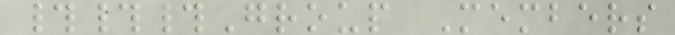###Group Members
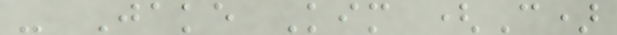- Jake Kim (C)
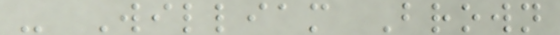- William Brown
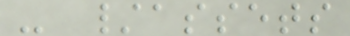- /assets
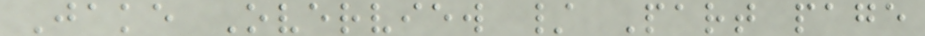Jake Overview / Part page
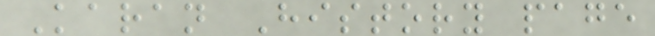Karan History page
